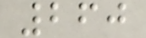260
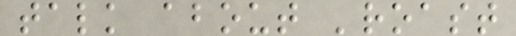talk about 'roast
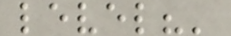level?'
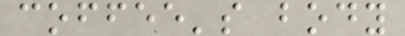coffee's body
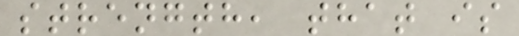strength, that is
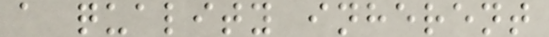a quality inherent
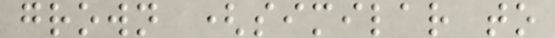grown (similar to
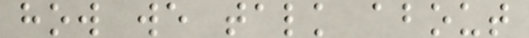how we talk about
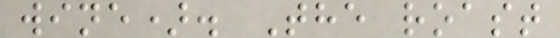wine). The roast
